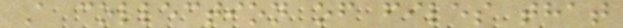A collection of files that
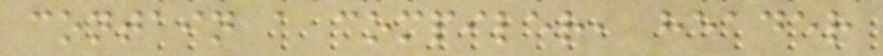contain a compiler, header
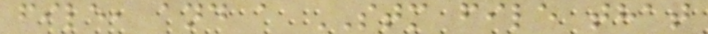file, and a STM file that
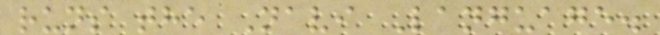runs the Navi Language.
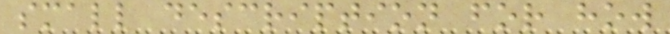small description for how
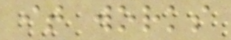it works
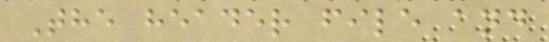The header file and
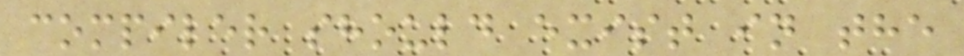compiler should exist in the
